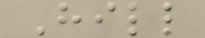Hill
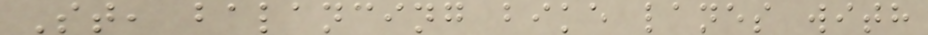St, balancing bike lanes with
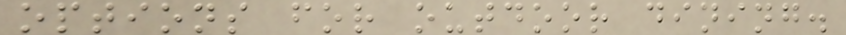options for outdoor dining.
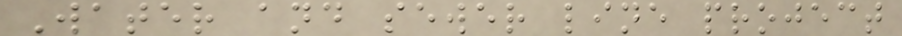Water and sewer line project
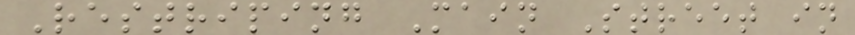Restriping Main Street in
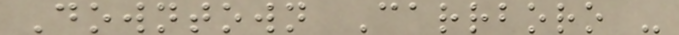Downtown Carrboro -
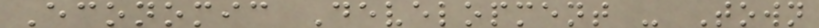Economic Development - Town
